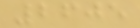2605
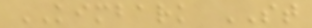KIMBARK ST
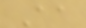Aa
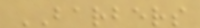BARBERS
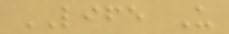LIFE U
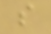s
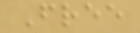Free
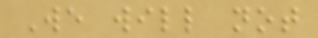We will not
